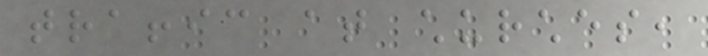traffic at churches,
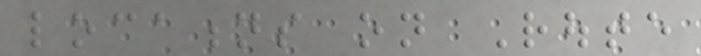locations on Route
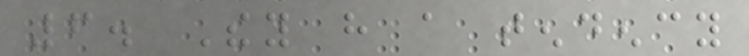6. They have a tendency
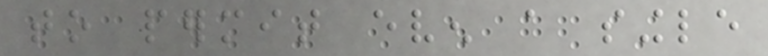to permit even a single
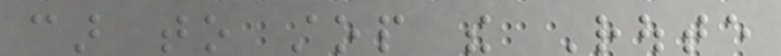car to stop the Route
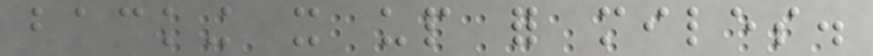backing it up for miles.
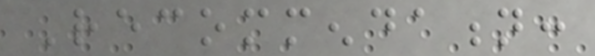Recommendation:
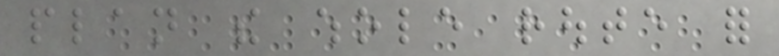plan the whole route for
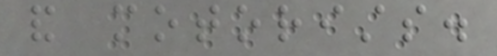and motorists.
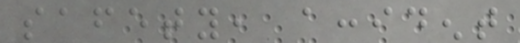safety, accident
